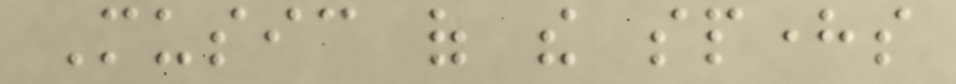Music of the spheres
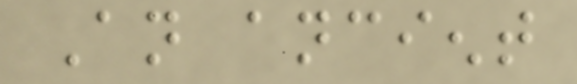An ancient
